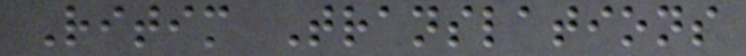Ritim Translations
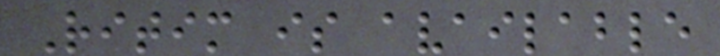Ritim is available
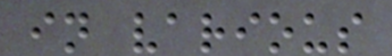in various
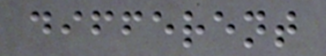different
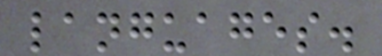languages.
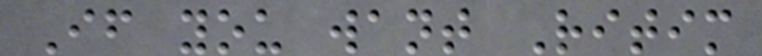If you want Ritim
